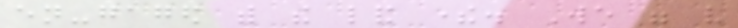en-gaged with the land there. We were very
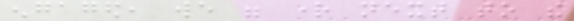engaged, we were right next to the
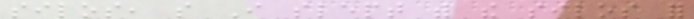silos, so I slept with the silos for
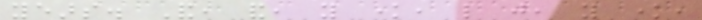years. And, and, you know, like just, you know,
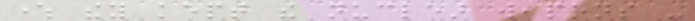where they kept the nuclear weapons -
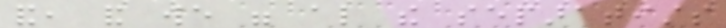and, and we were also the separatists
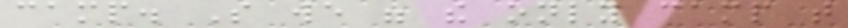camp. So we were the only camp that
